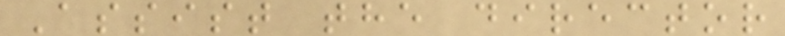Assist the director
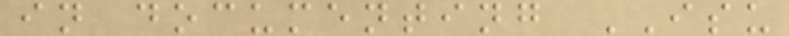in documenting ISU
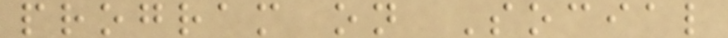program on Social
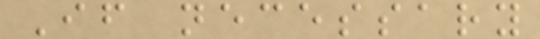If necessary
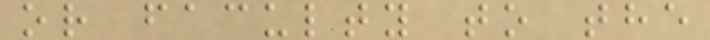or faculty to the
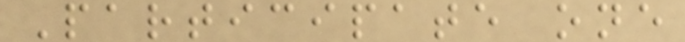Participate one
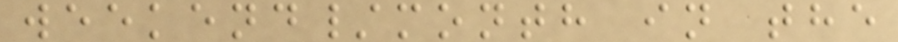weekend/month in the
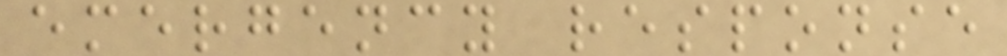emergency response
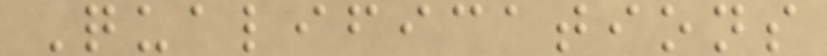Qualifications
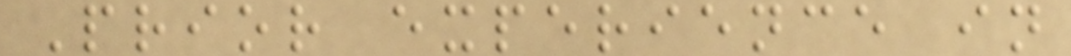Prior experience in
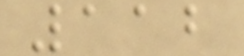112
